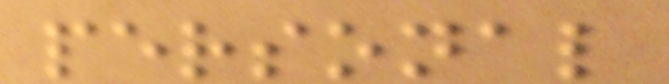personal
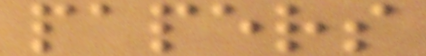papers
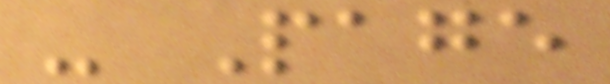- Page
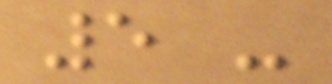5 -
